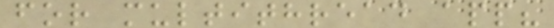for multithread app?
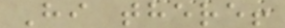Hi there!
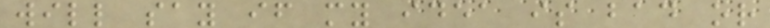will say if my idea is bad or
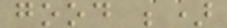good ;)
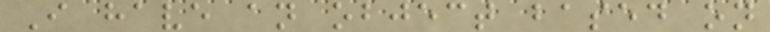I have an object based on
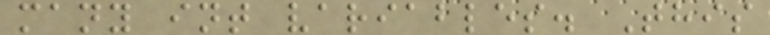many int variables. This
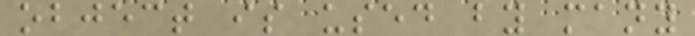object is used by many
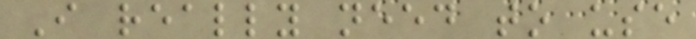I really need to use
